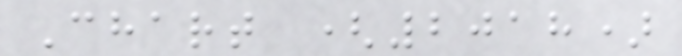Chart (2018)
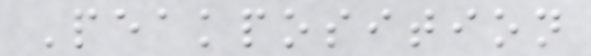Peakposition
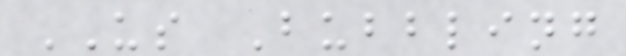US Bubbling
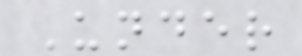Under
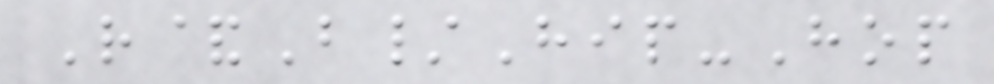R&B/Hip-Hop
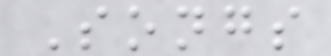Songs
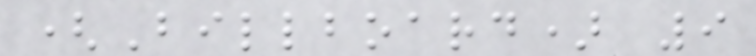(Billboard) 9
